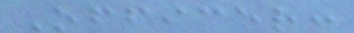Officer:
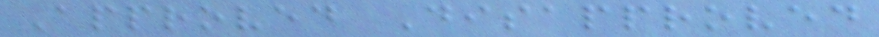Approved Disapproved
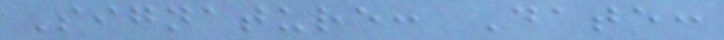Signature: Date:
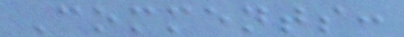Comments:
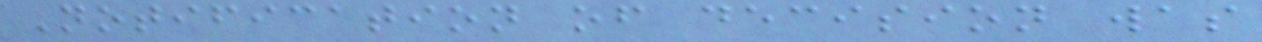Notification of decision was
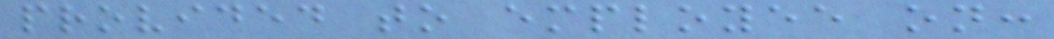provided to employee on:
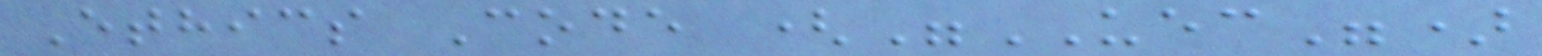Ethics Code ("UEC")
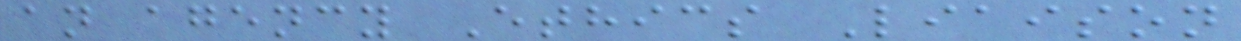an agency Ethics Liaison
